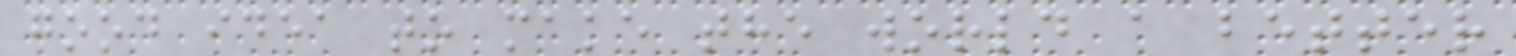good idea to make the world a better
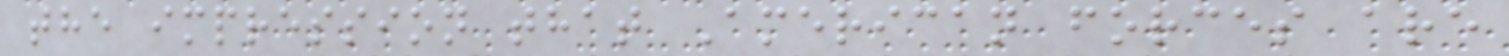the impression that American forces are
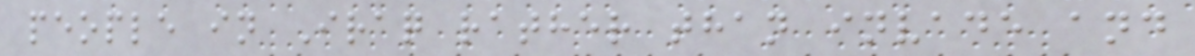people in Iraq rather than invade and
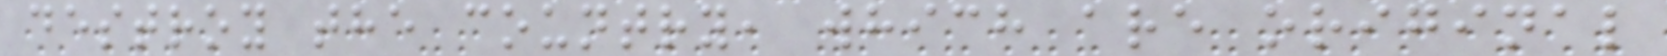destroy the country, which are original
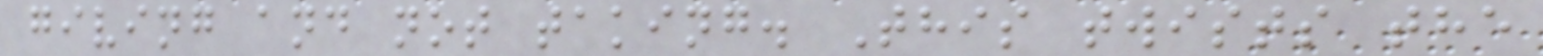giving and not taking. This twists the
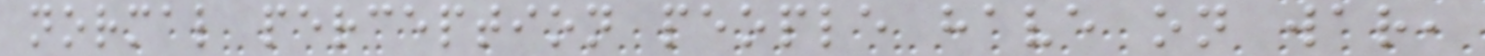normal perception people have on war,
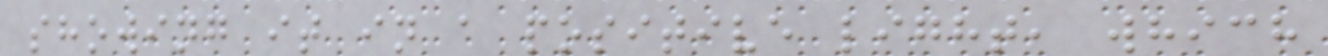showing it in a positive light, which
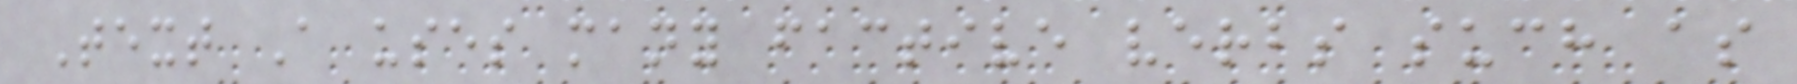Text A uses many factive verbs such as
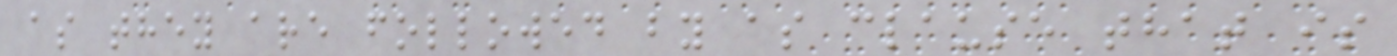as they are followed by as clause that is
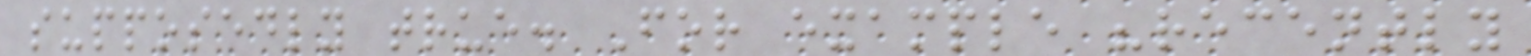supposedly true. For example "recently
